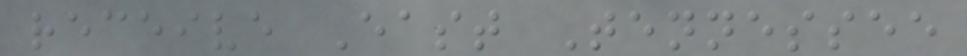receive East Tennessee
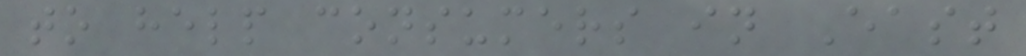to help consumers in East
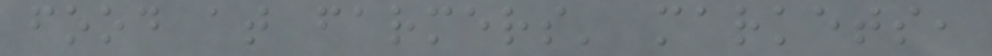food at farmers' markets,
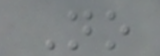No
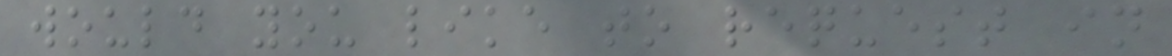would you like to request in
